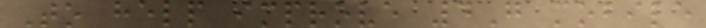To help improve 4G mobile
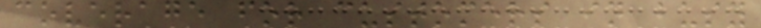coverage for customers in busy
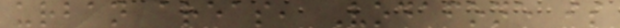urban areas, Vodafone is
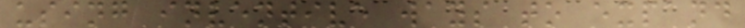using inventive ways to expand
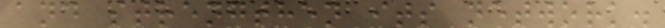and strengthen its network.
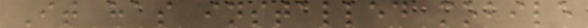It has installed mobile
